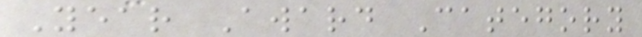Year Award Category
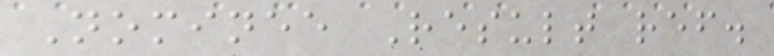Nominee Result ref.
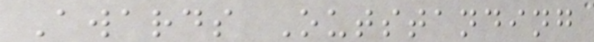Awards Outstanding
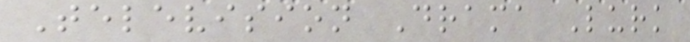Television Drama Lurk
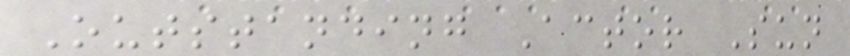Outstanding Actor Sun
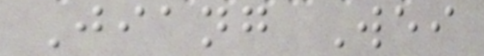Jiang Wei
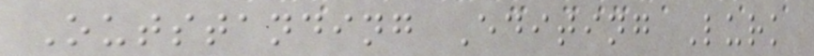Outstanding Editing Lurk
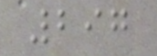297
